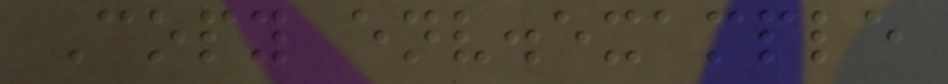Copy env.example
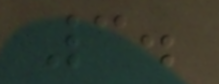3.
